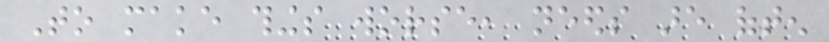To make things worse, needs are often
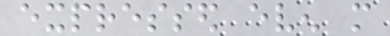expressed even more
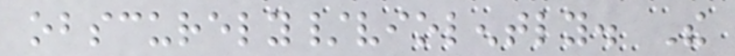obscurely/violently. The
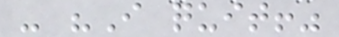- "I quit!"
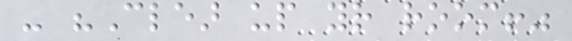- "Clear up your room!"
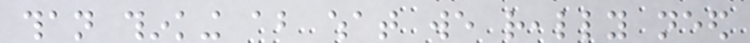than thinking about what we really need
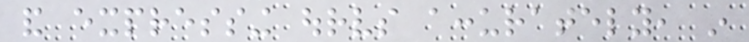and expressing ourselves accurately, in
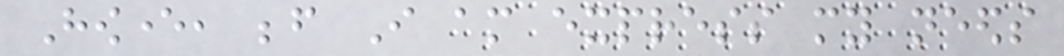However, before I am express my needs
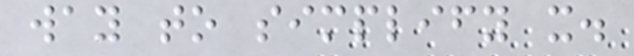way to simplify it.
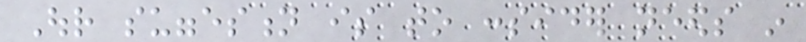Our suggestion is to consider needs in
